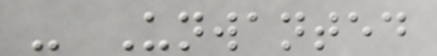- Unwanted
